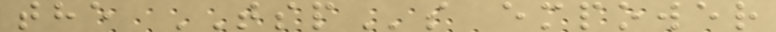the TSPs empower
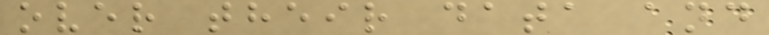over their data and
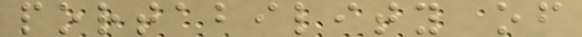portability of
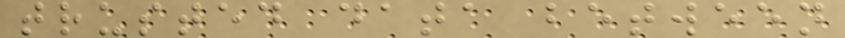trusted data between
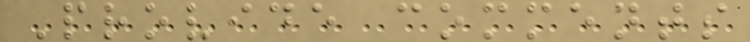Provide comments
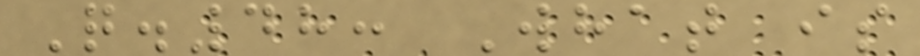Q.48: What is
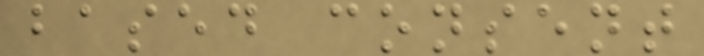based consent
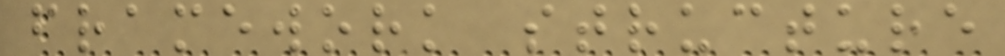framework structure
